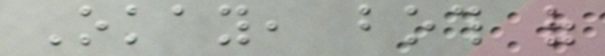Okay, both of
